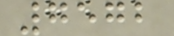7572
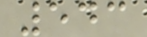543
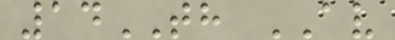14TH AV
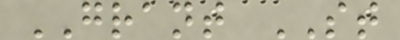GRANT ST
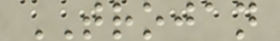TROJAN
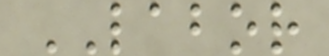LABOR
